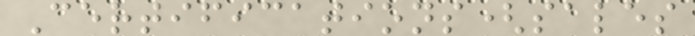Certifications(sales
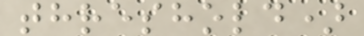threshold)
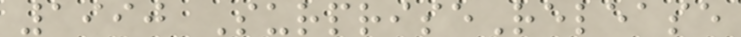1990 SurpriseRelease
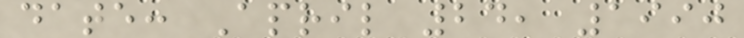date: April 24, 1990
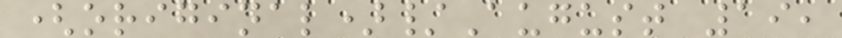(original)/August 19,
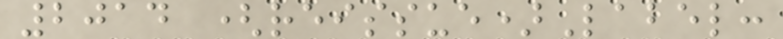2014 (reissue)Label:
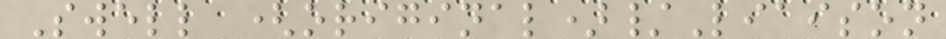Swell (original)/Liaison
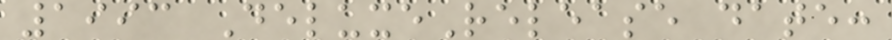1993 DeluxeRelease date:
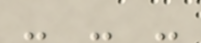- - -
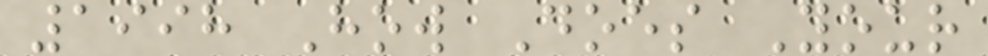1998 How Does Your
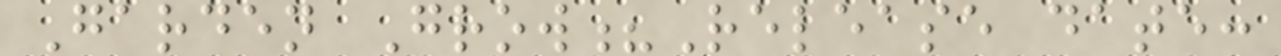Garden Grow?Release date:
